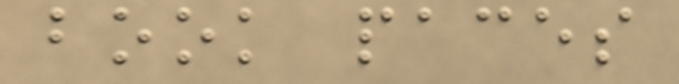book paces
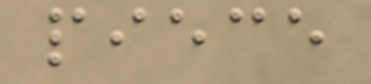piece
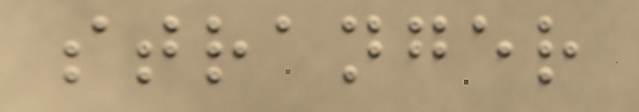stranger
